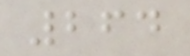264
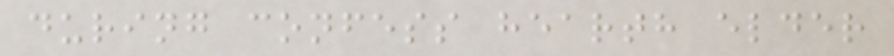during confess hearth elder
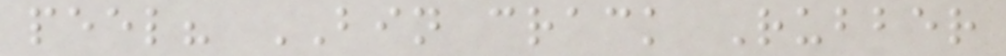peel? BIN crack Rubber
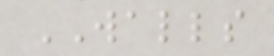WALLS
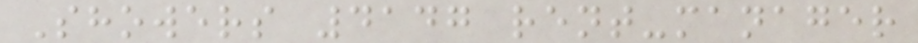Showers 4147 rent-manager
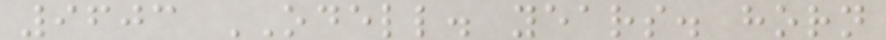9603 ODELL. years. horn
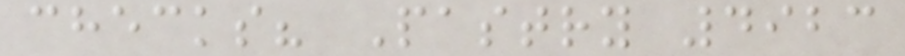checks? Pastry 4923
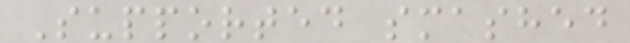Supported smashed
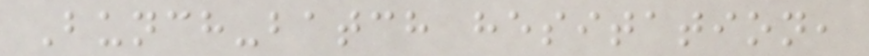Bunch-batch hesitation,
